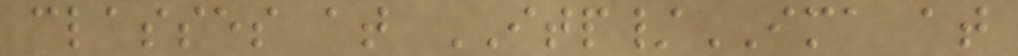classes at ITP/IMA at
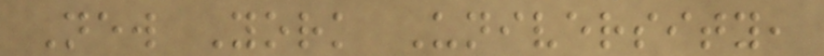New York University,
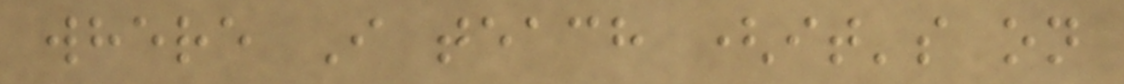where I teach (it's on
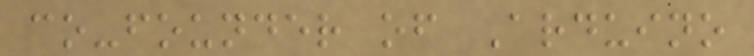co-founder of Arduino
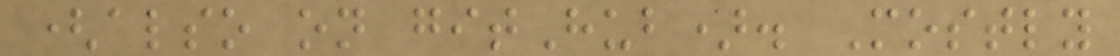(also on gitHub). Mostly
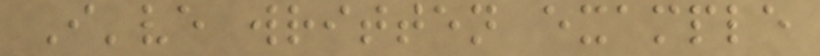I've written example
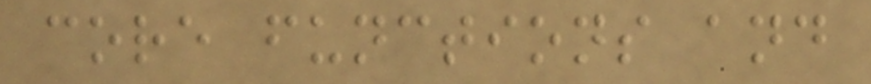core functions and
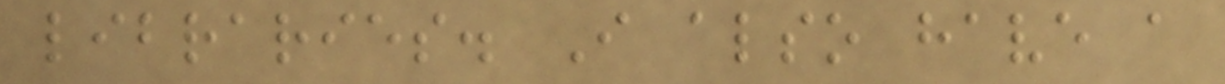libraries. I also have a
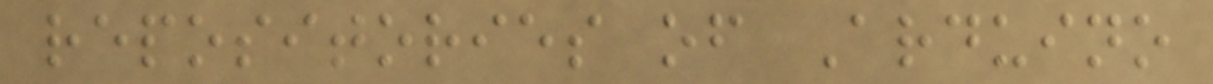repositories of Arduino
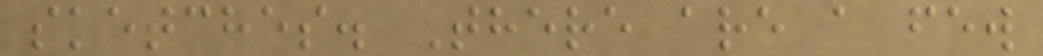sketches. There are a few
